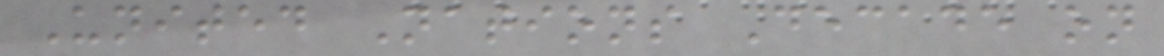United Nations Decade on
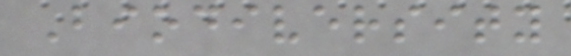Biodiversity
